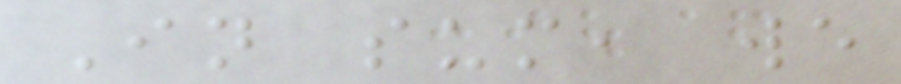In sum, we
